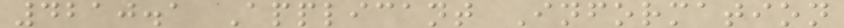4210.1 Applicant Information
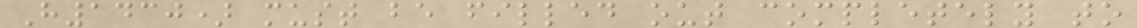H1430) must be filled out completely to
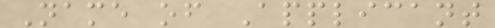Name of Applicant
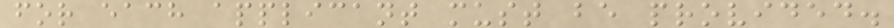for each applicant must be provided.
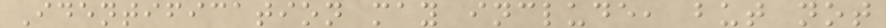Identification may include, but not
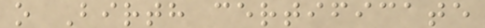o Birth certificate
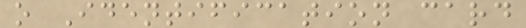o Identification card
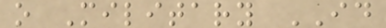o Military ID
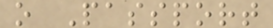o Passport
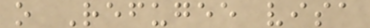o Refugee visa
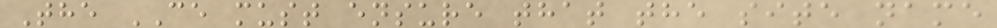The CE must ensure that the site name
